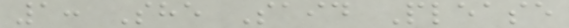1: She Said Please
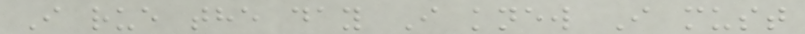I rue the day I knew I must
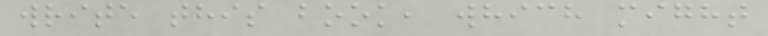write this book, which might
